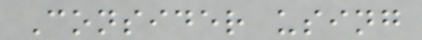Consider using
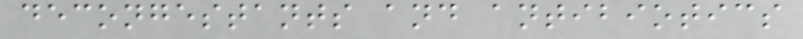decongestants and antibiotics
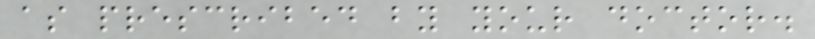as prescribed by your doctor.
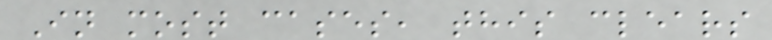In most cases, this clears
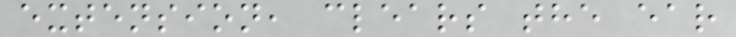extension, clears the ear
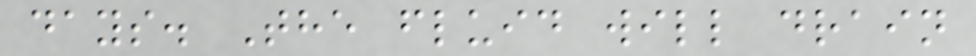days. The fluid will drain
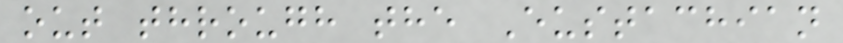out through the Eustachian
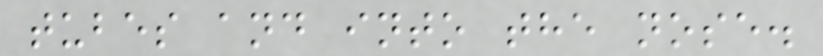tubes and into the nose.
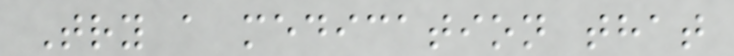Try a medication that
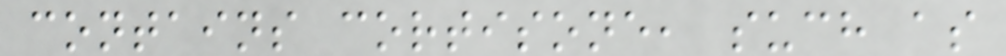contains cortisone, such as
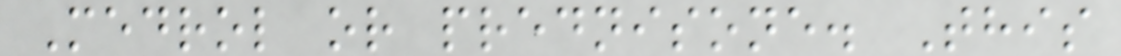Medrol or prednisone. This
